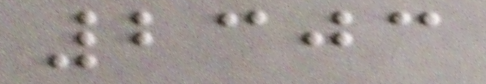2303
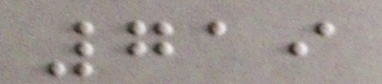719
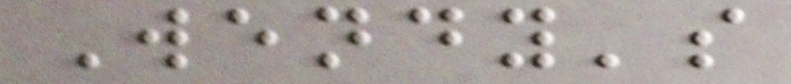Wendy's
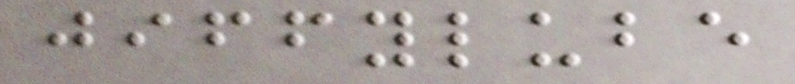jiffylube
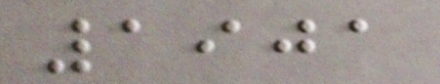1901
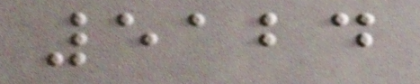5124
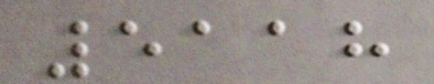5118
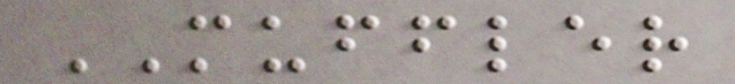MUFFLER
